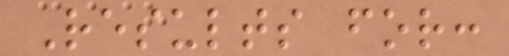Results for:
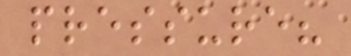pressure?
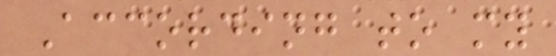According to my
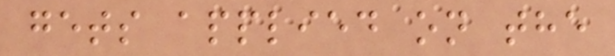gets applied on the
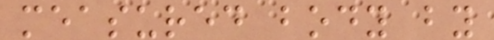measured body by
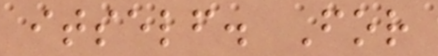itself. For
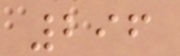296
